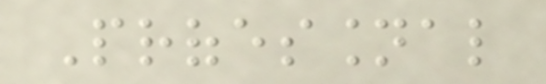Professional
